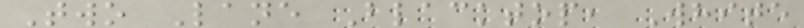Two Lane Blacktop, White
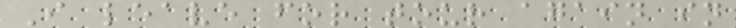I leave for tour again in
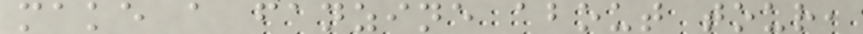make a fanzine about tour,
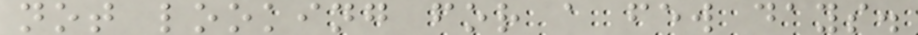not looking for a few days.
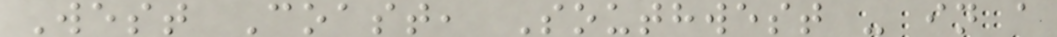West Coast, Southwest - in a
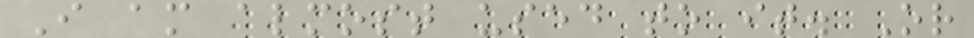I am almost used to it. Or
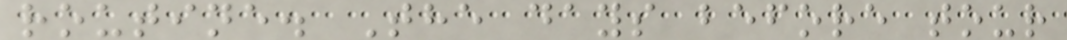routine. The days before tour
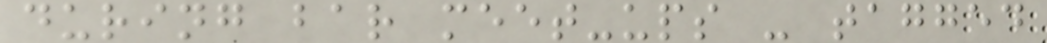during bar meet-ups - tagged
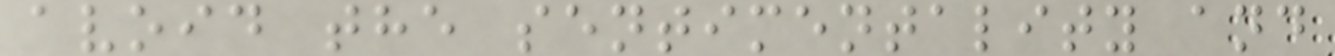avoid the sentimentality and
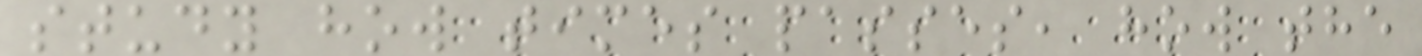study how times passes, how the
